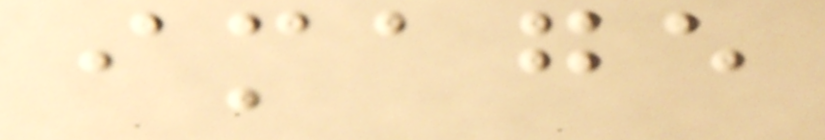image
